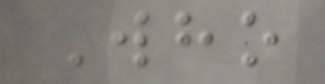Who
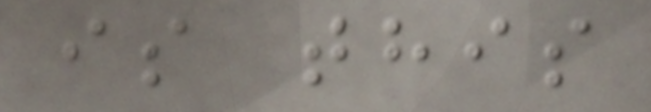is this
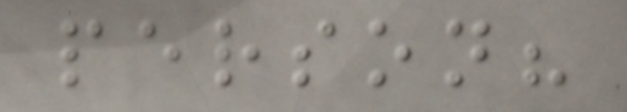person?
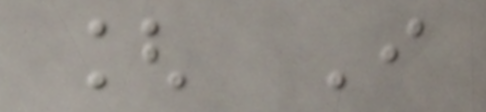[ I
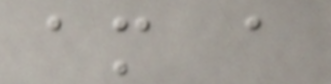am a
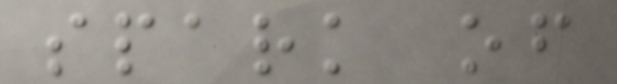spark of
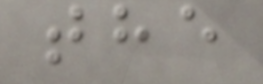the
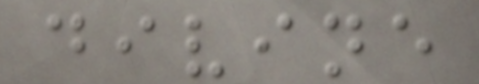divine
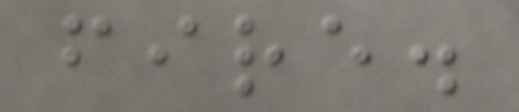fire.
